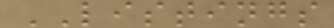LISTINGS
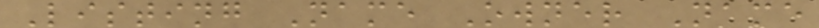Listing Name Owner Name
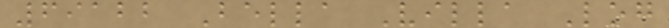69122 Bella Villa Log
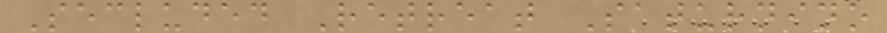Secluded Retreat Saturnino
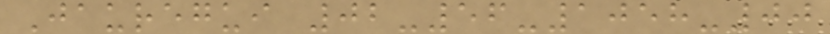Jauregui 02-56-1058-00
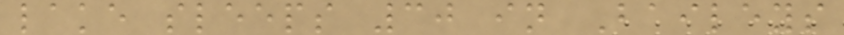lake sleeps 30 in Baileys
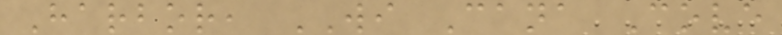Harbor, WI Cana Cove
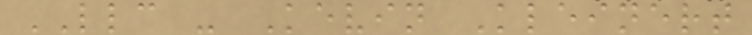LLC - Kevin Kleinert
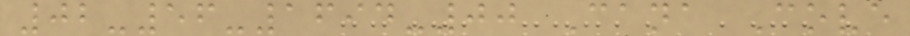02-56-1694-00 Cana Cove
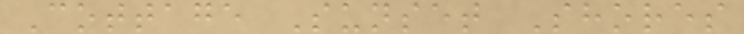Cottage Sunset Shores
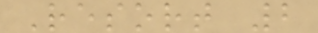Resort 2
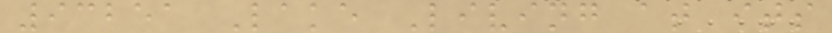93251 Lake Living at its
